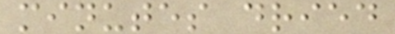minutes dried
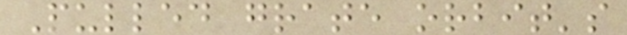Pulled grate orbit's
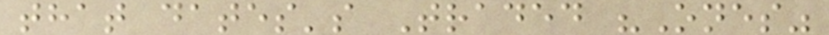that dates's Traded "Ones"
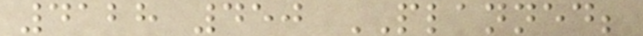4128 450 PLANNED;
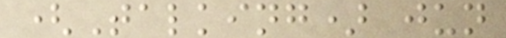(Talking) jun
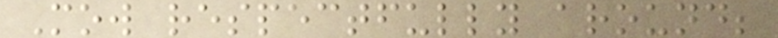Mow respectfully around;
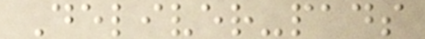Deliver-pads
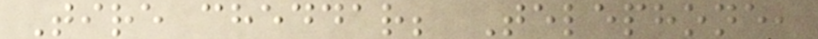Tire cheddar; Telephone,
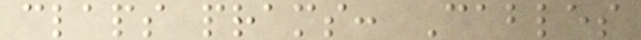claps prams: Cables
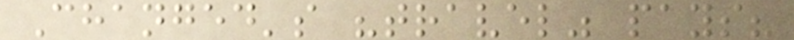Changed's "travel" pays?
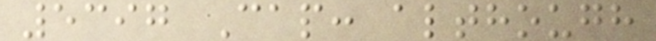5397 Cap: although
